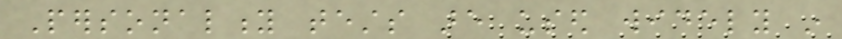Personality tests are used widely in
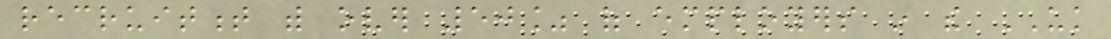recruitment with over 50% of employers in the UK
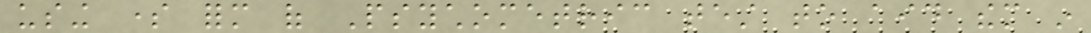using some form of Psychometric test to aid them in
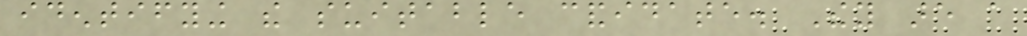identifying the suitable candidate. They are a
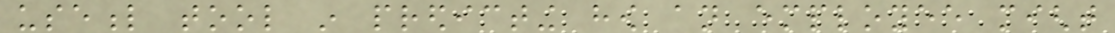useful tool in predicting how an employee might
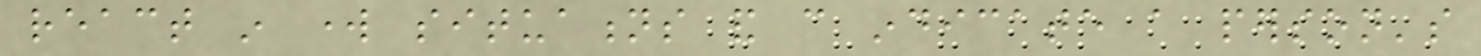react in work situations and can indicate a person's
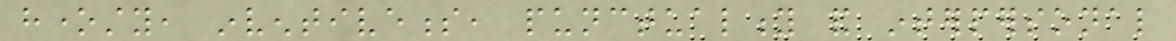honesty, inventiveness, punctuality and interpersonal
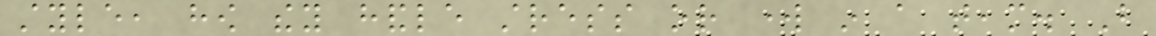style, how they handle stress or work in a team. But
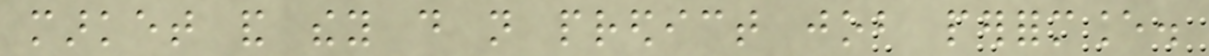market and they do not predict job performance.
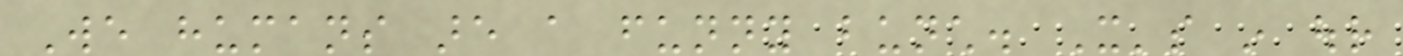We humans are a funny bunch. It's in our
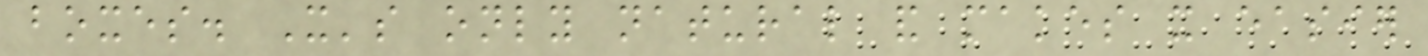boxes. It's only natural and makes it easier
